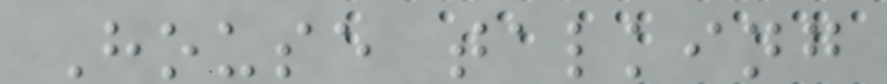House talking
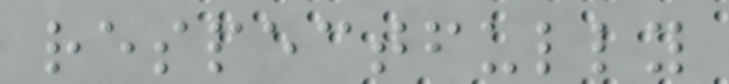respectfully
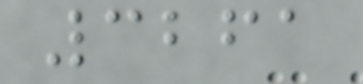3261
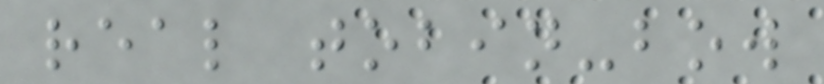real tobin-bow
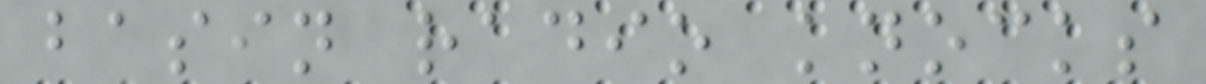basin radio knocks
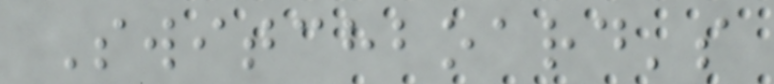Switchboard's
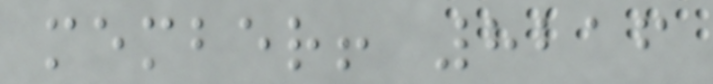member! 8216
